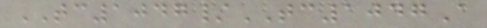TC1047/TC1047A
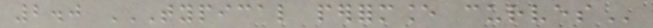2.0 TYPICAL PERFORMANCE CURVES
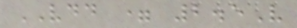VDD = 2.5V
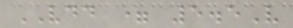VDD = 5.5V
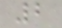2
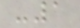-1
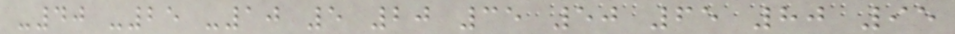-40 -25 -10 5 20 35 50 65 80 95
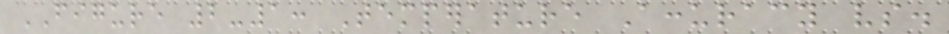FIGURE 2-1: Temperature Accuracy vs.
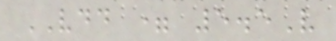VDD = 5.5V
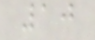10
